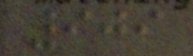909
